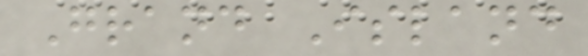Grand Island
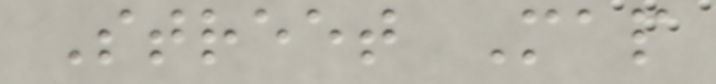Street Map
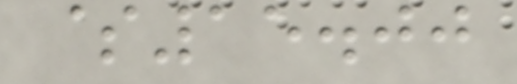$15.00
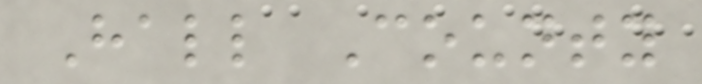Hall County
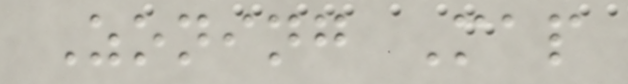Zoning Map
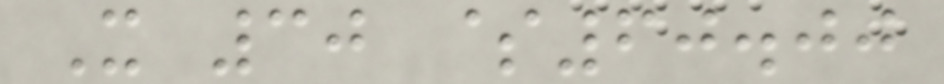X 30 $60.00
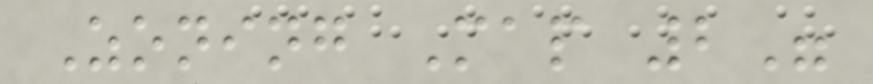Zoning Map 2"
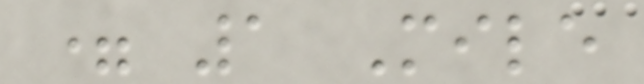= 1 Mile
